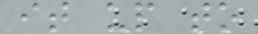it up to
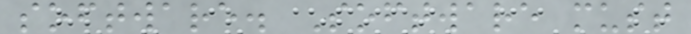software. Software must
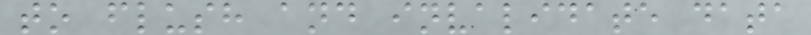to flush and invalidate data
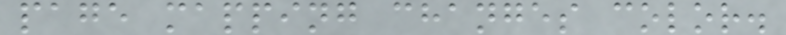page mapping changes color.
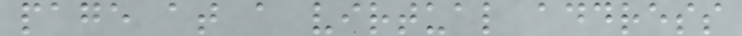page at a virtual address
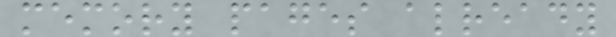memory pages already
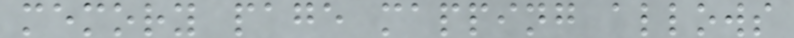memory page mapping allows
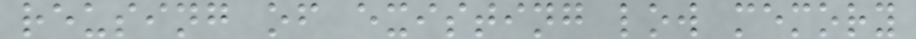reusing of existing low memory
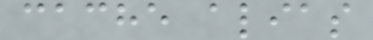cache alias
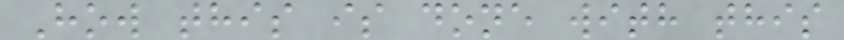How this is done with this
